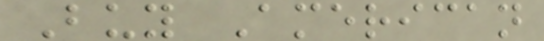Buy American
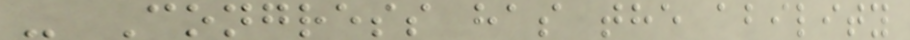- Congress has the ability
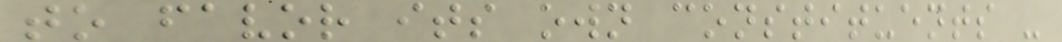to favor its own constituents -
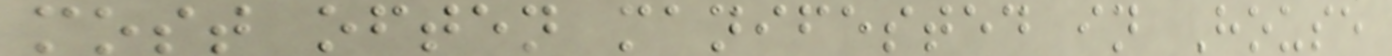most often manifested in House
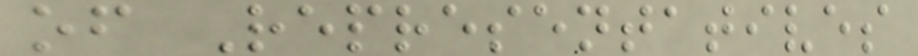of Representatives
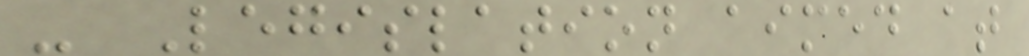- Legislation aimed at
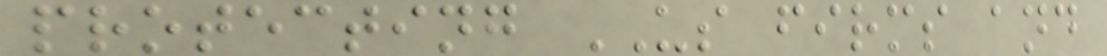protecting US firms and
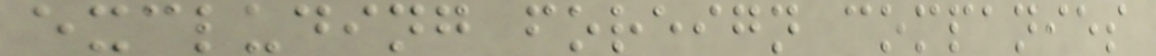excluding foreign companies
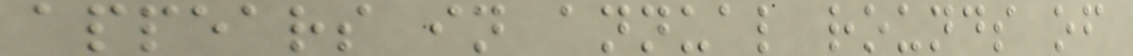appears in annual rounds of
